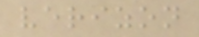verizon
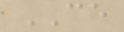CE
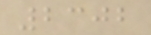2302
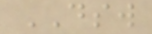DSW
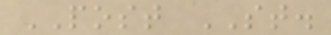POST ST.
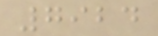7924
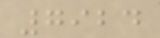7924
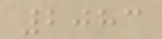2083
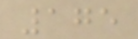175
